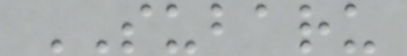SUBARU
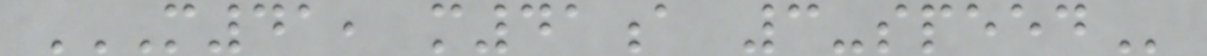M41, M41A 3-SPEED
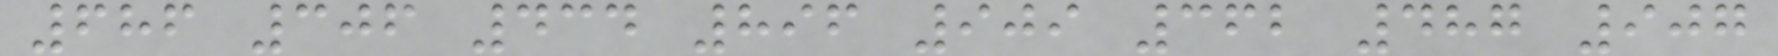686 306 434 896 909 362 487 907
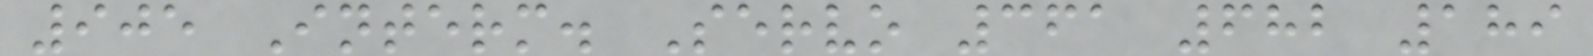905 Interm. Servo 361 682 189
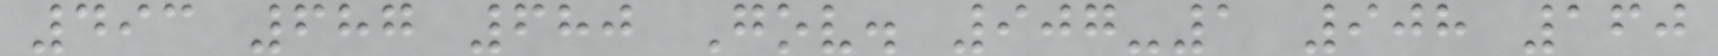493 687 680 Gov. 907-1 908 160
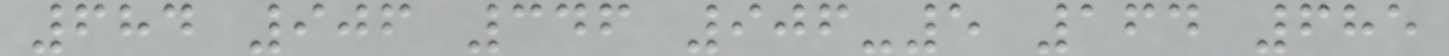684 906 346 906-5 164 685
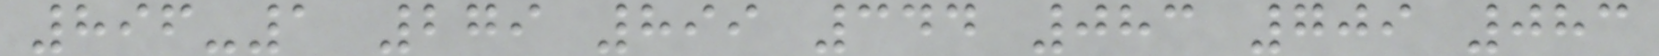896-1 279 899 344 083 709 083
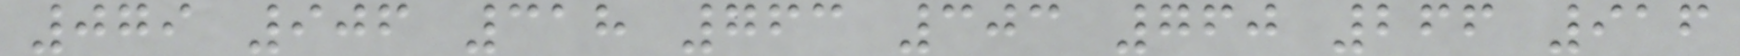079 906 318 763 303 760 266 916
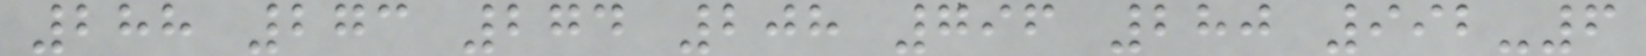288 273 274 208 796 280 992-6
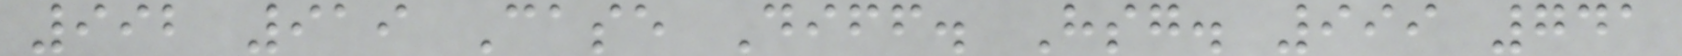992 919 Case Diff. Hsg. 999 741
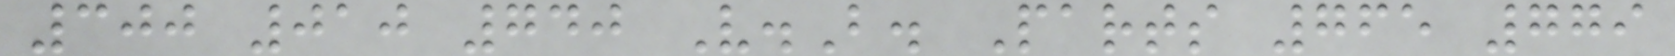300 010 740 V.B. Parts 765 779
